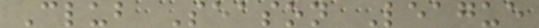Club Season League
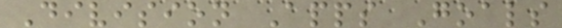Division Apps Goals
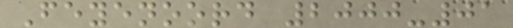Feyenoord 2000-01
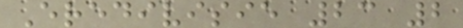Eredivisie 23 2
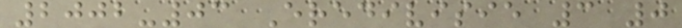2002-03 Eredivisie 3 0
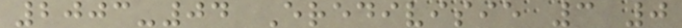2003-04 Eredivisie 3 0
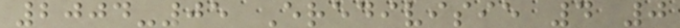2004-05 Eredivisie 4 0
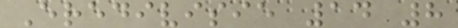Eredivisie 14 8
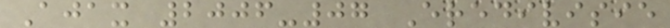Ajax 2006-07 Eredivisie
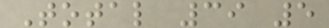Total 39 5
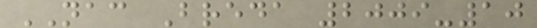NAC Breda 2009-10
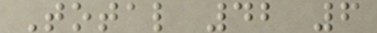Total 42 6
